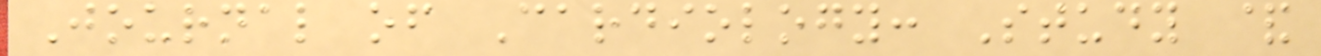Journal of Cardiology: Study &
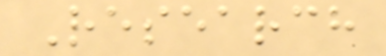Research
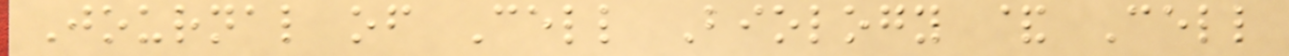Journal of Cell Biology & Cell
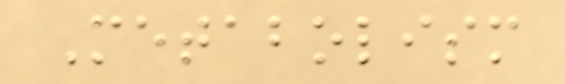Metabolism
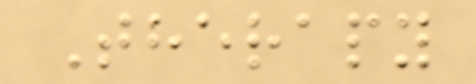Therapy
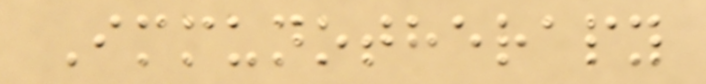Immunotherapy
